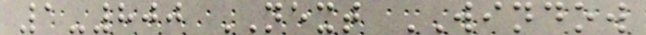1-800 NEXT WINDOW
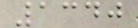1340
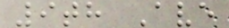9th Ave
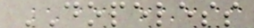DOPELESS
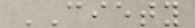CIETY
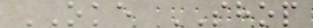OKE SHOP
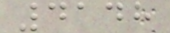4148
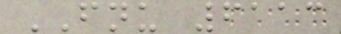FNU 6113
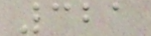321
